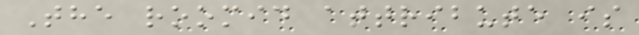The roomid attribute is
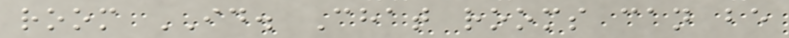room ID. Chat rooms can be
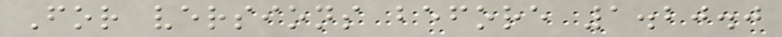For versions before 1.20.0
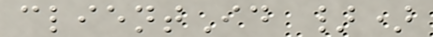clientId })
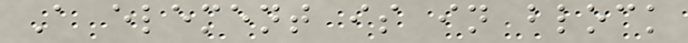A element is in block
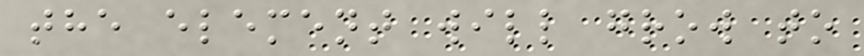the element will grow to
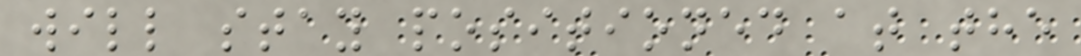will stay positioned at the
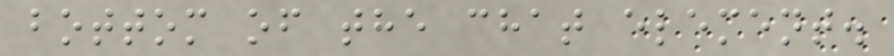bottom of the chat element.
